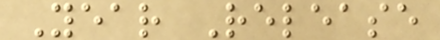Year Release
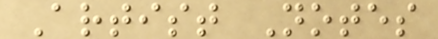Artist Notes
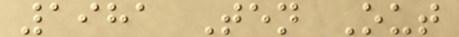1981 Ten Out
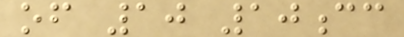of 10 10cc
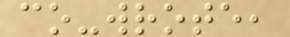co-wrote,
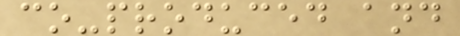co-produced and
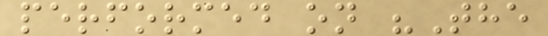performed on "The
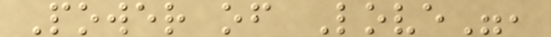Power of Love",
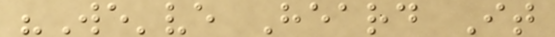"We've Heard It
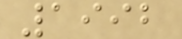1992
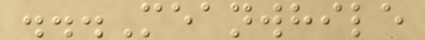...Meanwhile
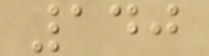140
